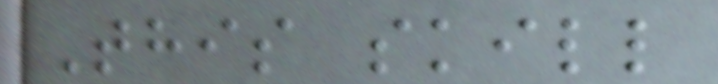This skill
